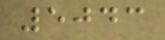5043
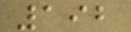192
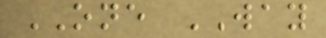ONE WAY
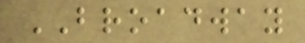BROADWAY
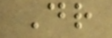Dr
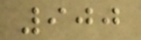900
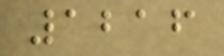1216
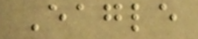Eagle
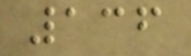136
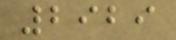2929
